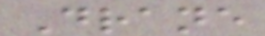Drane
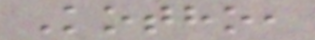Kotho,
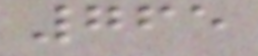765
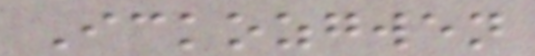Ickozgwen
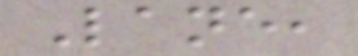Lane,
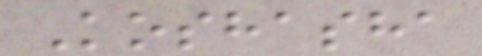Koshasha
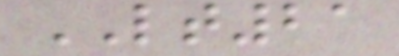LT21
